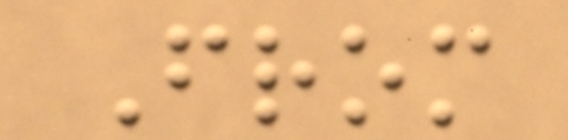From
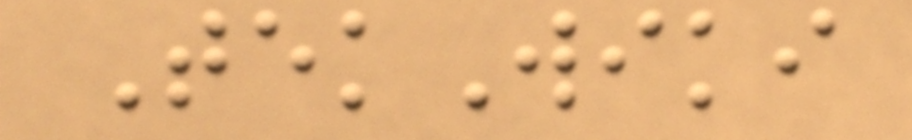TekWiki
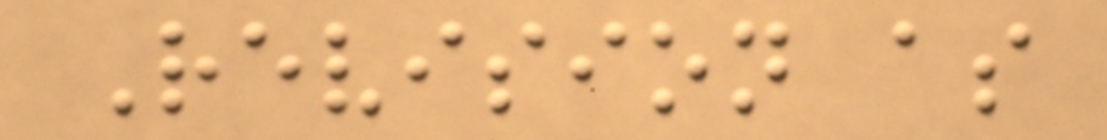Revision as
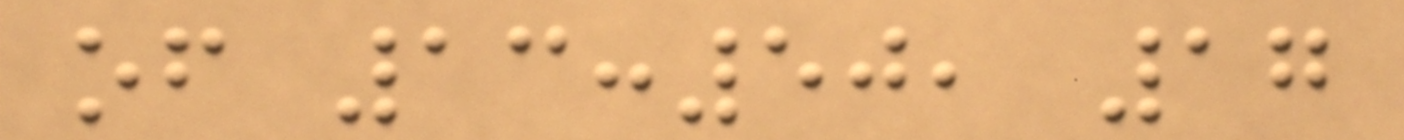of 13:50, 17
